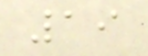19
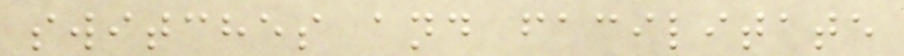switches and facilitate
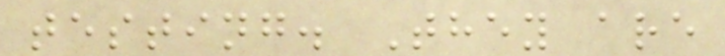testing. They are
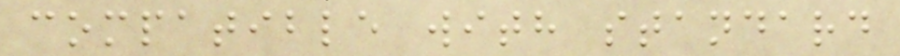compatible with standard
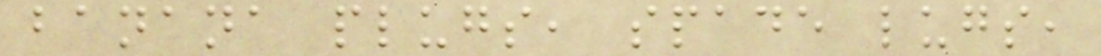banana plugs, spade lugs,
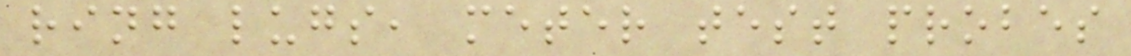ring lugs, meter test probes
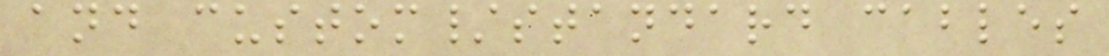and custom/standard cables
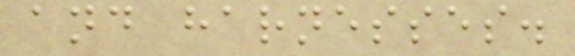and harnesses.
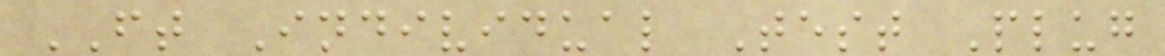FT Individual Test Plug
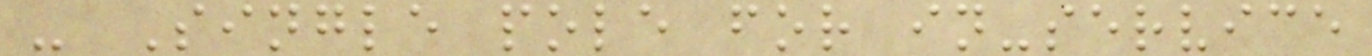- Single pole for in-service
